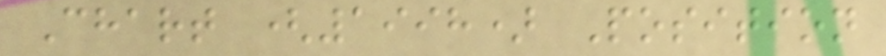Chart (1998) Position
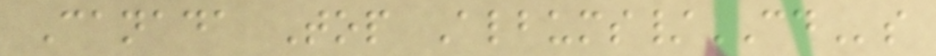Canada Top Albums/CDs
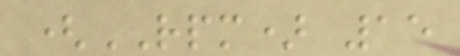(RPM) 15
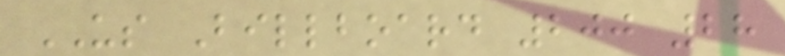US Billboard 200 28
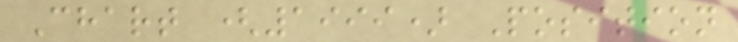Chart (1999) Position
